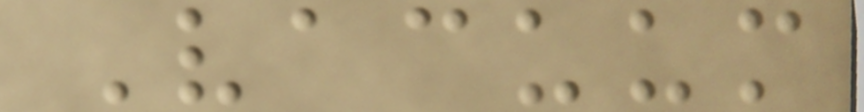Vacuum
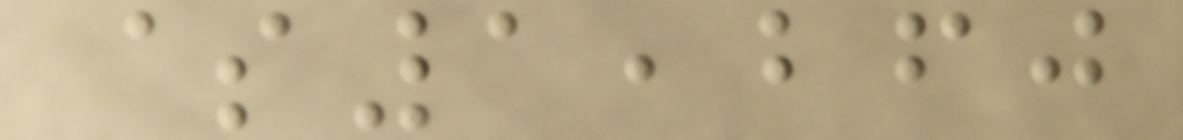$1,260
